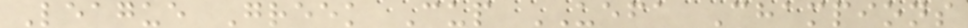League Greek Cup UEFA Champions
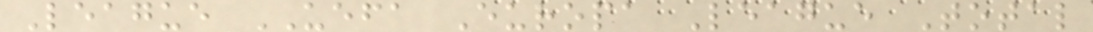League UEFA Europa League Total
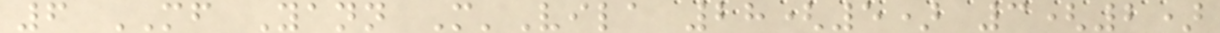6 MF Yann M'Vila 28(5) 3(2)
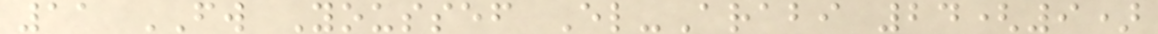11 FW Youssef El-Arabi 24(9)
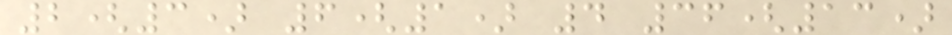2(3) 6(1) 4 36(13)
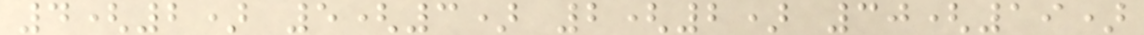4(2) 5(3) 2(2) 30(19)
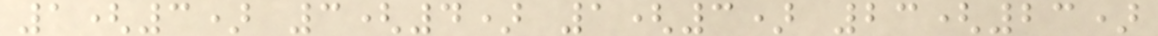1(3) 3(4) 1(3) 23(23)
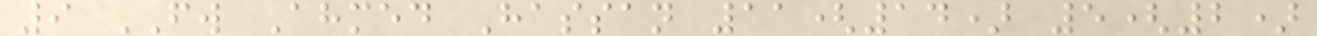9 FW Ahmed Hassan 11(14) 5(2)
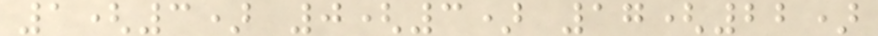1(3) 0(3) 17(22)
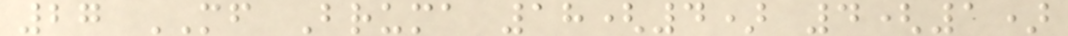27 MF Bruma 18(4) 4(1)
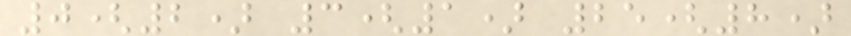0(2) 3(1) 25(8)
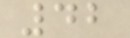42
